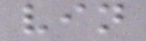vin
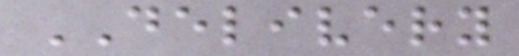DELIVERY
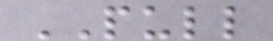PULL
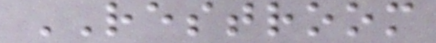RESTROOM
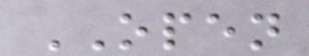OPEN
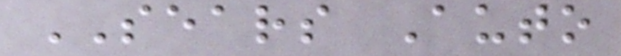SEARS Auto
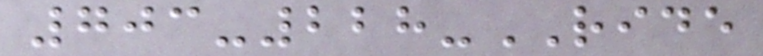703-228-RIDE
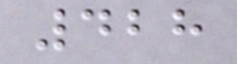428
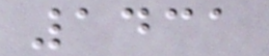1431
